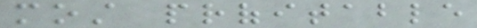most profitable
